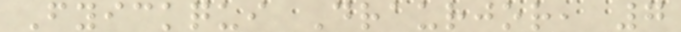Fyickqui Draurjor, 7
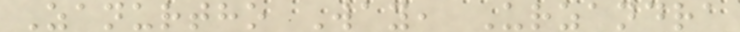Zanurtho Way, Urzandra
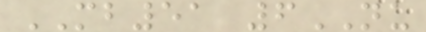MB51 6NU
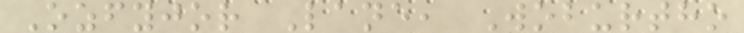Ozfyjor Lane, Woburtho
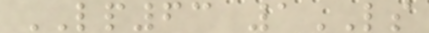LP63 1LS
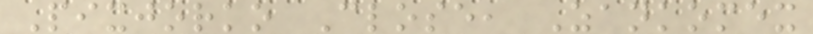Pixjorko Close, Zankomex
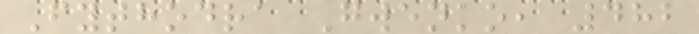Fythodra Gwenko, 482
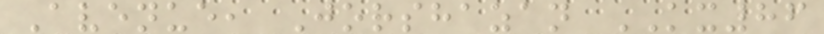Avenue, Jorshazan KX86
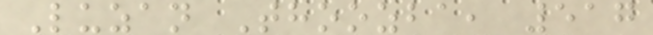Luzan Thoozba, 517
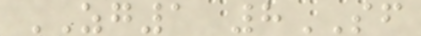ZG1 8SF
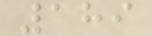189
